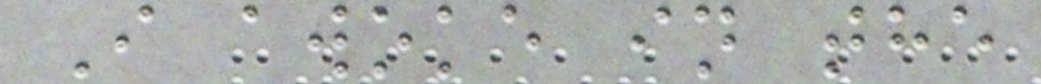I awoke in the
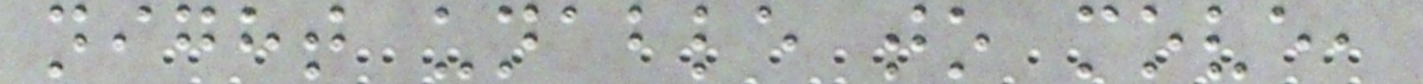night unable to move,
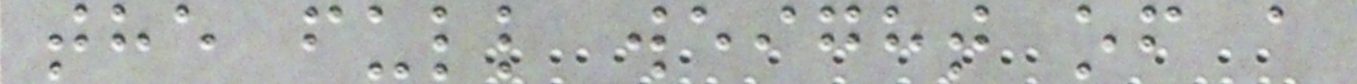the full weight of a
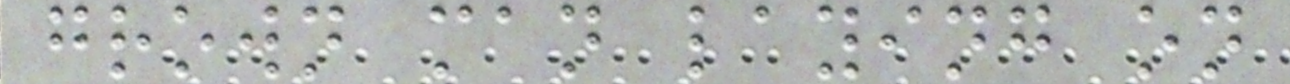grown man laying on
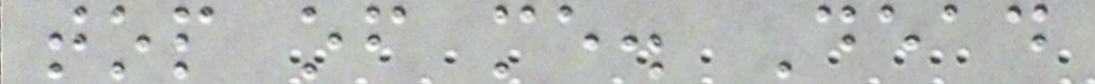top of me. Dead
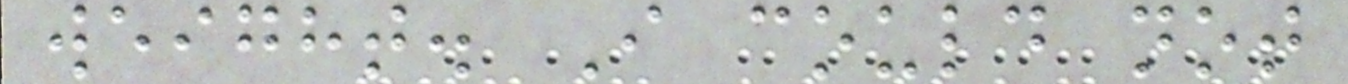weight. I could not
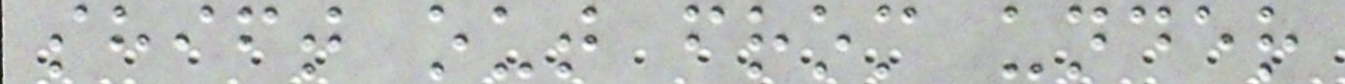shift out from under
